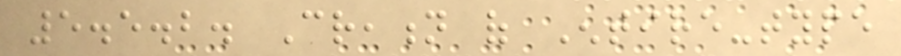5.5.2. Creation of Entire-type
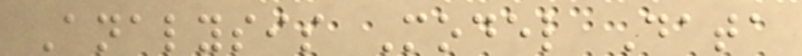Analysis Model Data
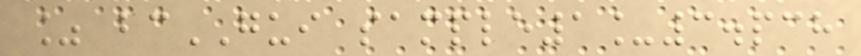% bcGUI sample1_3.pch
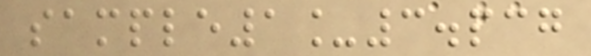sample1_3.pcg
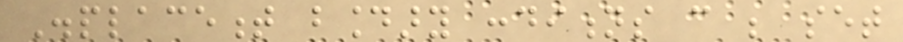Displacement boundary conditions can be set
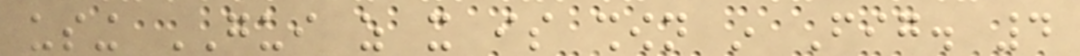using GUI as it is shown in Fig. 4
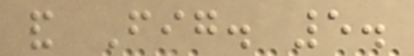and Fig. 5.
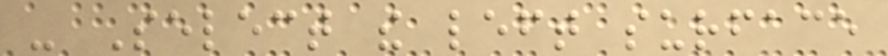- Select the left surface
